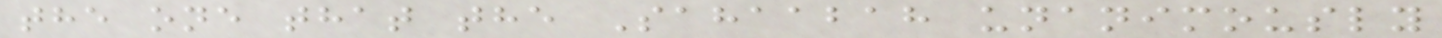the one that the Sahaabah unanimously
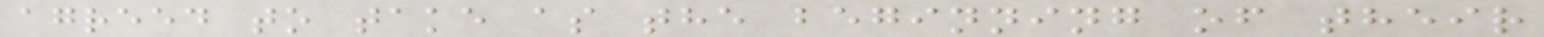agreed to take as the beginning of their
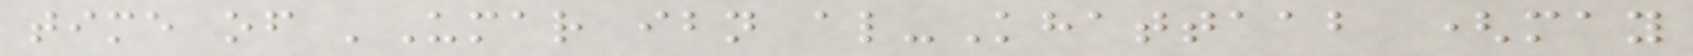time of 'Umar ibn al-Khattaab (may
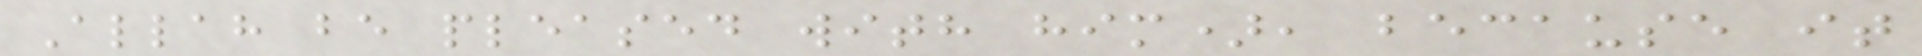Allah be pleased with him), because it
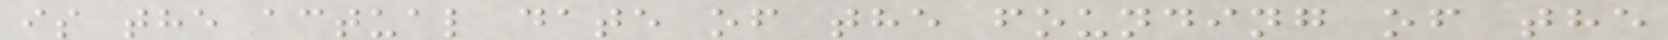is the actual date of the founding of the
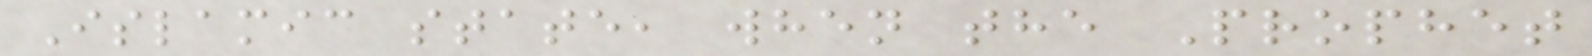Islamic state, when the Prophet
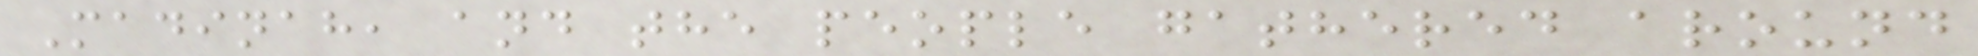Madinah, and the people gathered around
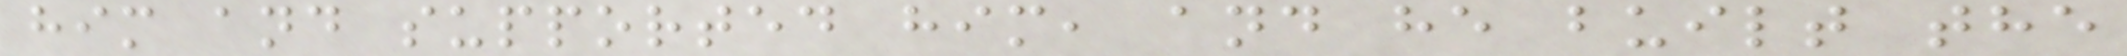him and supported him, and he built the
